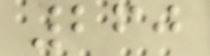260
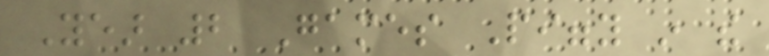Year 2 Games Piggy in the
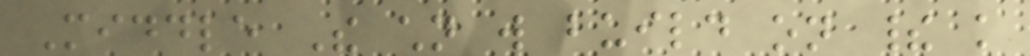Middle The children will build on their knowledge
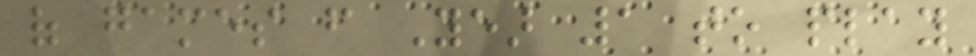of games from Year 1 to play
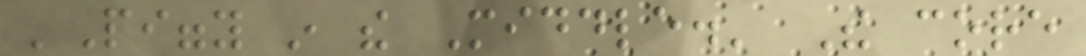'Piggy in the Middle.' The core
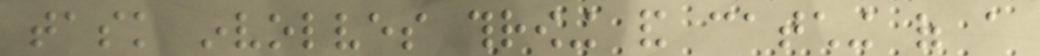task involves throwing and catching of a
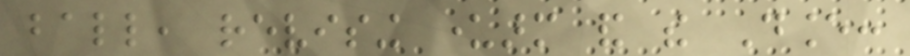ball, revising underarm and the Dance:
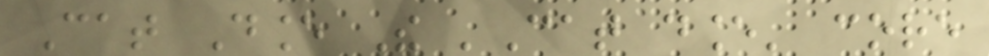Cat Dance The 'Cat dance' core
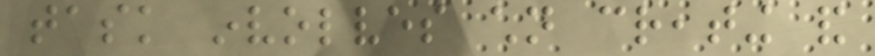task involves children creating and
